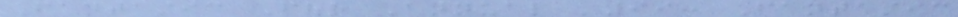Fantastic Four Annual '99: Fantastic
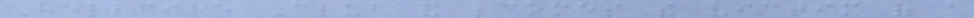Hellfire Club and becomes the victim of a
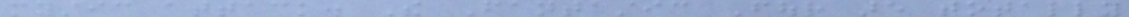mystic attack. The Fantastic Four are totally
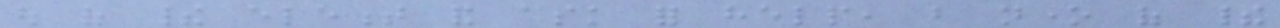out of their element and ask for help, but none of their
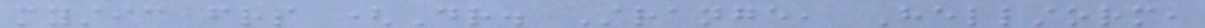mystic friends (Dr. Strange, Hellstorm,
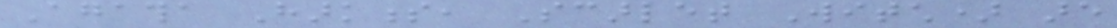Agatha Harkness, Scarlet Witch) are
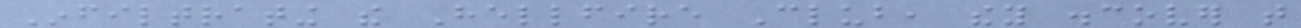Infiltrating the Hellfire Club, they discover that
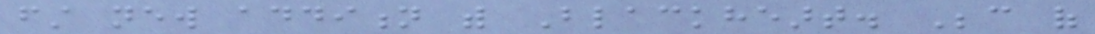first new addition with Blackheart. Because of
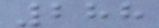288
